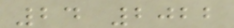24 2022
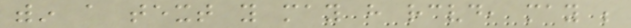within a text you may have received, may be
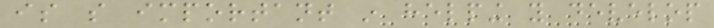is so important in helping you develop
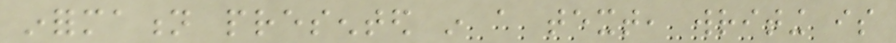information presented in a text, writing is
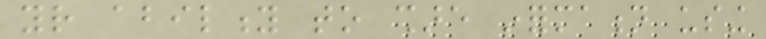your ability to share information using
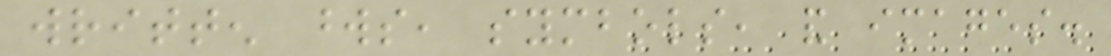written words, symbols, and images.
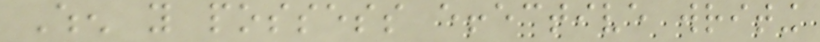When you possess effective writing
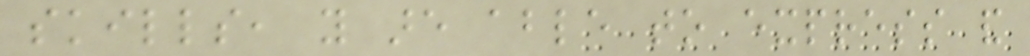skills, you are able to express and
